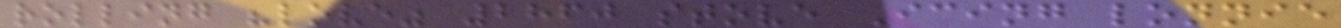rolling "love" 2860 stove Icing lonnie
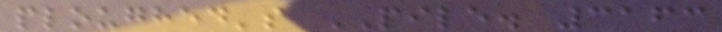ploughed's PILE. 3163
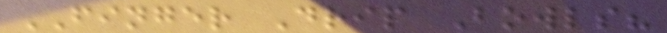FINGER Drip Bowls?
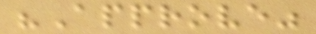"Approve"
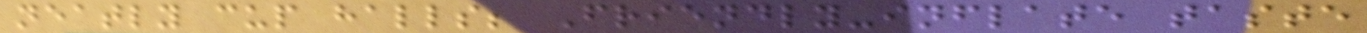neatly cup halls; Friendly-inflate taste
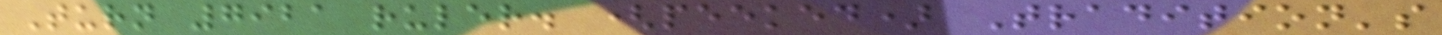Turn 7921 ruler. (peeked) Tradition's
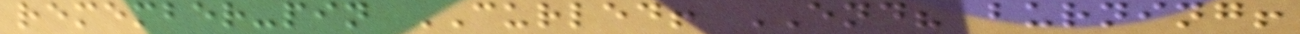remember-pin CURLED! END? burning!
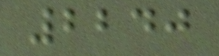2240
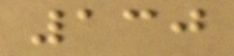130
